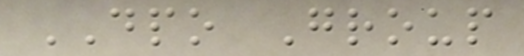DPO Group
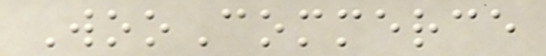WooCommerce
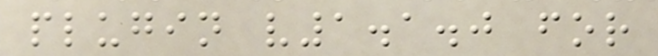plugin v1.1.0 for
